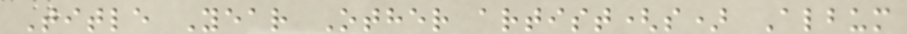Title Year Other artist(s) Album
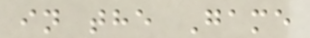in the Game
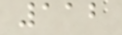112
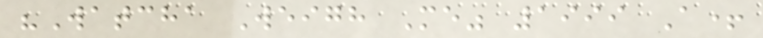"Watcha Weigh Me" 1999 A+
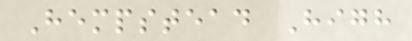Hempstead High
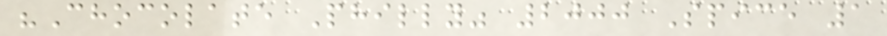"Chocolate Philly" 2000 Spice 1
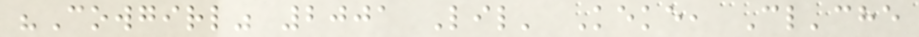"Cowgirl" 2001 Lil' Keke, Cl'che
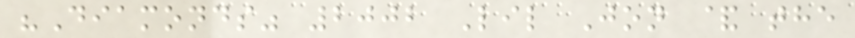"Diamonds" 2002 Lil Jon & the
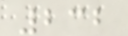232
